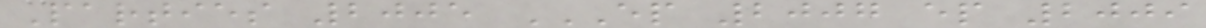Parties 2005 EP 2007 EP 2009
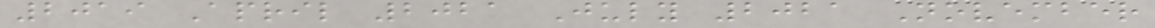2019 April 2021 July 2021 November
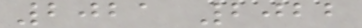2021 2022
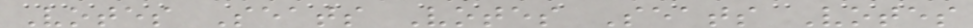Votes Seats Votes Seats Votes
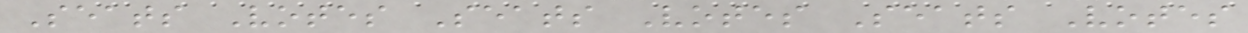Seats Votes Seats Votes Seats Votes
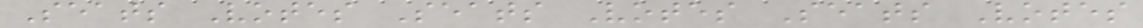Seats Votes Seats Votes Seats Votes
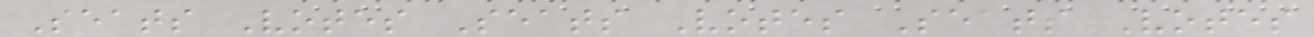Seats Votes Seats Votes Seats Votes
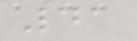41
